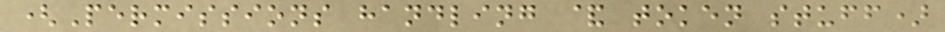(Permissions handling & token stuff)
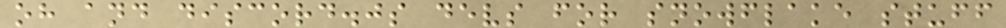oh and discord.js devs for snowflake stuff
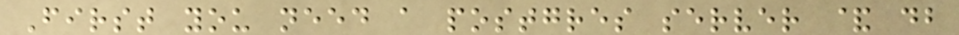First you need a postgres server & db
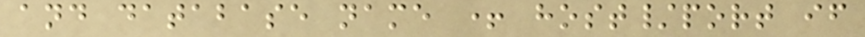and database name + host/port if
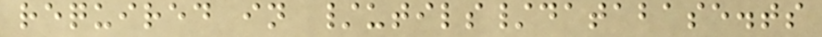required in /utils/database.ts
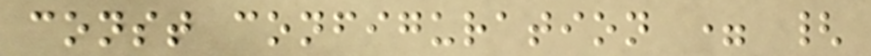const configuration = {
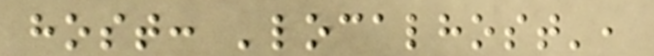host: 'localhost',
